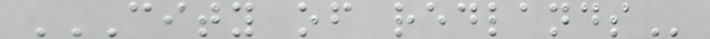CITY OF REDLANDS
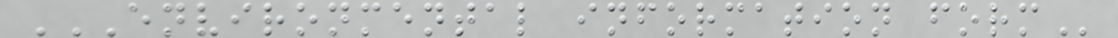ENVIRONMENTAL INFORMATION FORM
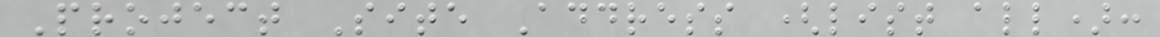Project Site Address (list all):
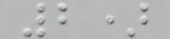2)
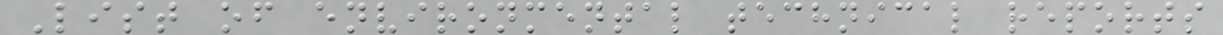List of environmental technical reports
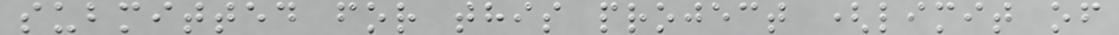submitted for this project (limit of
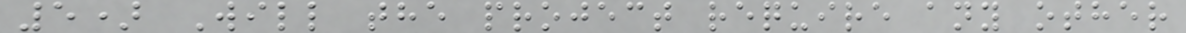5) Will the project require any other
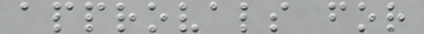approvals for
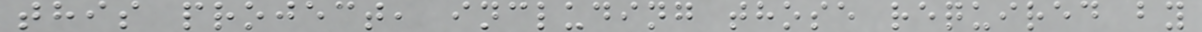this project, including those required by
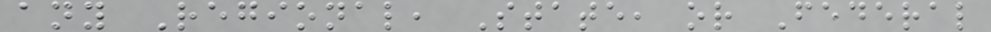any Regional, State, or Federal
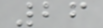26
